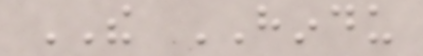THE HINDU
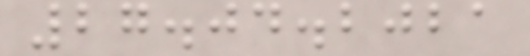27.04.2021
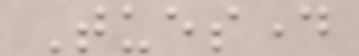Tuesday
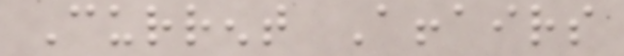Current Affairs
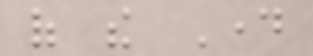of the Day
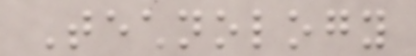Technology
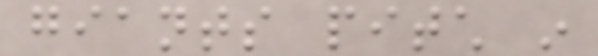giants pitch in
